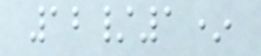12/1*
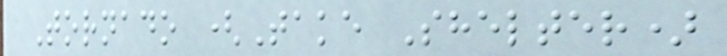Tornado (Take Shelter)
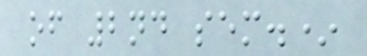of 2nd sem.*
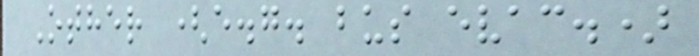Other (e.g. bus evac.)
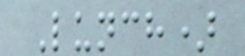Lunch)
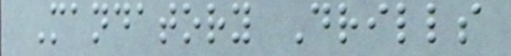Mandatory Drills
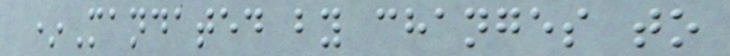*Mandated by changes to
